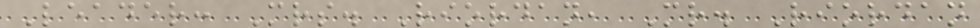Leader: Mrs. Riordan, Mr. Riordan
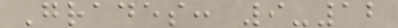Grades: 9-12
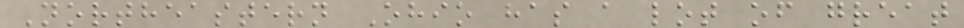Northeastern Ohio has a lot of great
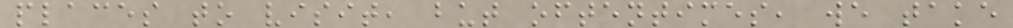places to visit, but oftentimes, we take
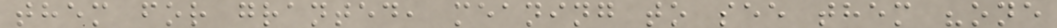them for granted, meaning to see them "one
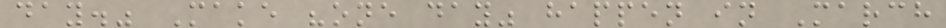day." Make "one day" happen in March
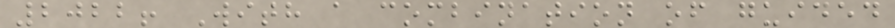2022! With a combination of guided
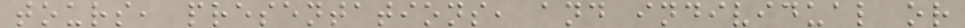tours, presentations, and individual or
